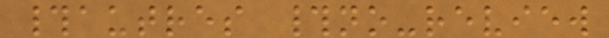#autres #no-review
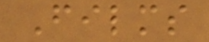Films
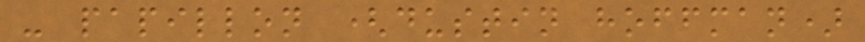- papillon (dustin hoffman)
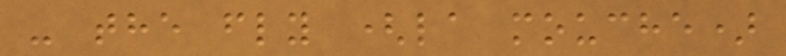- the fly (la mouche)
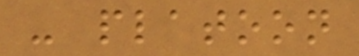- platoon
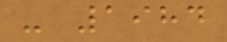- 1984
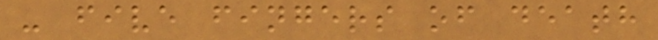- five fingers of death
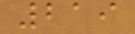219
